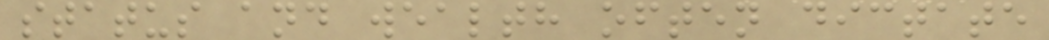status and wealth often dictate
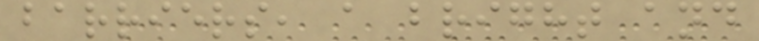barriers, a bright and
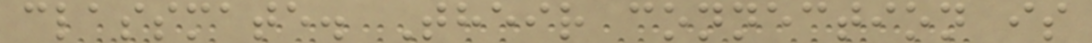classmate. Their connection is
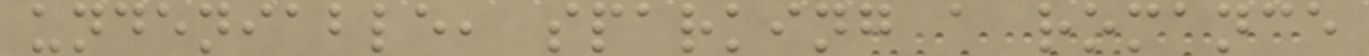undeniable, sparking a romance
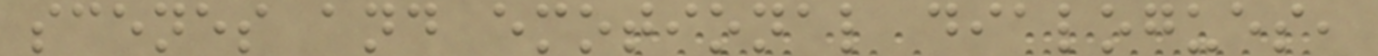scenes and emotional dialogues,
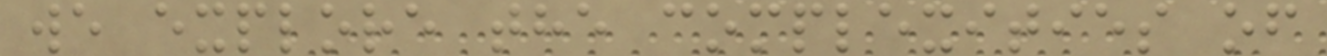we explore the complexities of
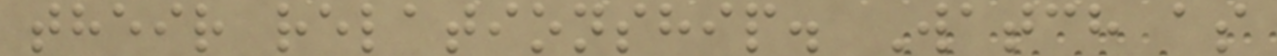their relationship. Watch as
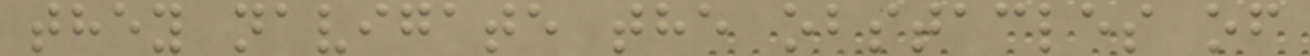they navigate the obstacles of
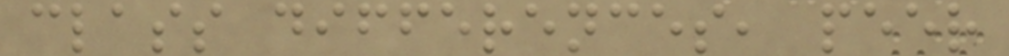class differences, peer
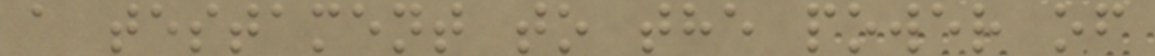a testament to the power of
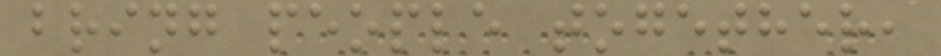bring people together,
